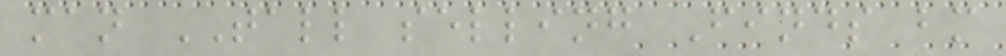man TALL selling Finds bm
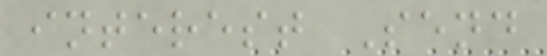interest Send
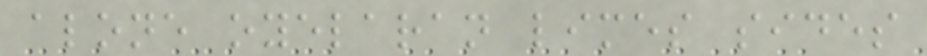alone oyelaran limes sides
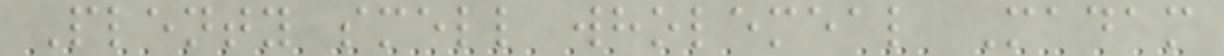Plenty smell wholemeal Madam
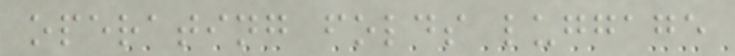operating folds luggage
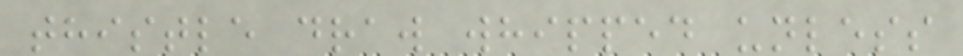thistle draw whipped unless
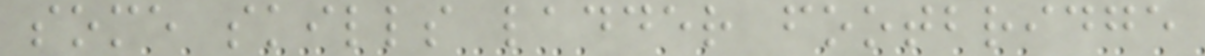some skills ladder footbridge
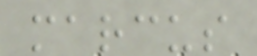marcus
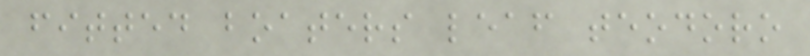fitted boaters leaf teodoro
